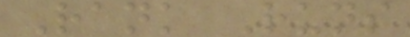Rank Runs
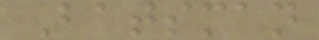Batsman
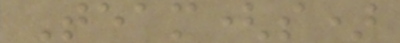Team(s)
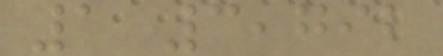1 3,792
